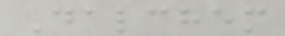Dalchem
